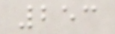253
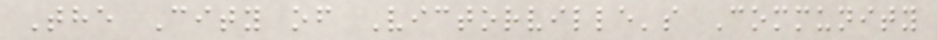The City of Victorville's Community
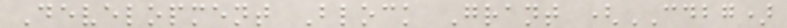Development Block Grant (CDBG)
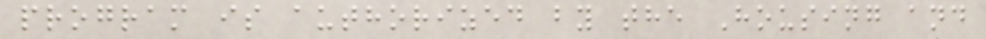program is authorized by the Housing and
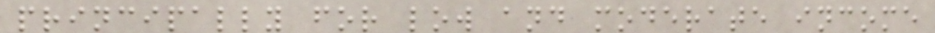principally for low and moderate income
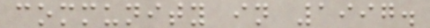community in 1997.
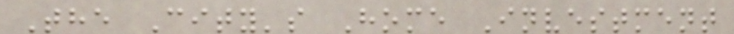The City's Home Investment
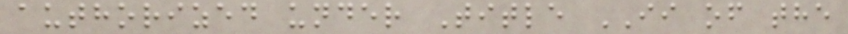authorized under Title II of the
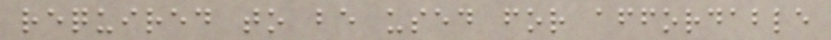required to be used for affordable
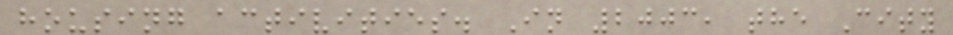housing activities. In 2003, the City
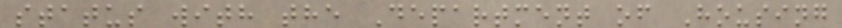status with the Department of Housing
